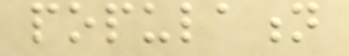population
